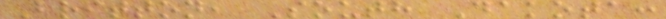Britton, South Dakota:
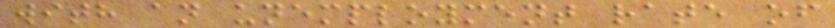with an unemployment rate of
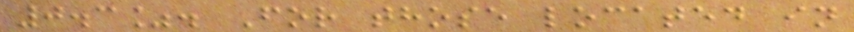0.3%. For those located in
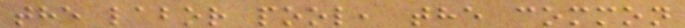the labor pool, the common
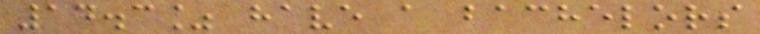14.3% have a bachelors
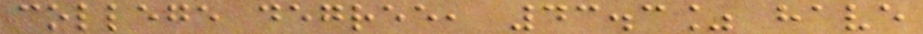college degree, 43.3% have
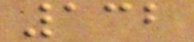132
